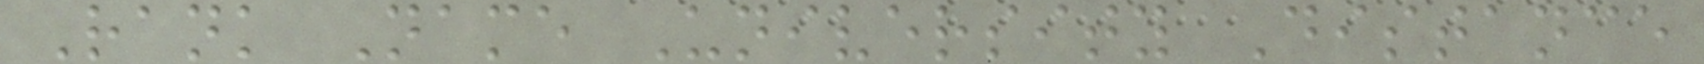Rank Name University Distance
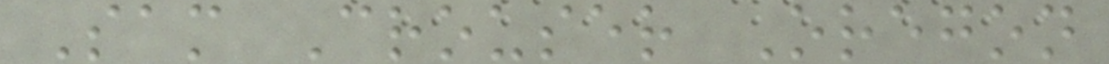Sam Crouser Oregon
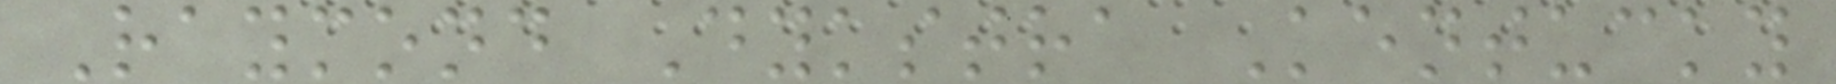Raymond Dykstra Kentucky
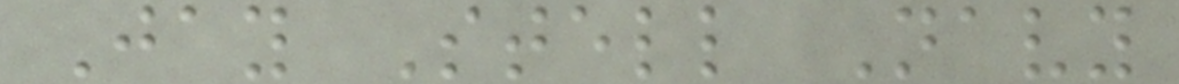Jay Stell Navy
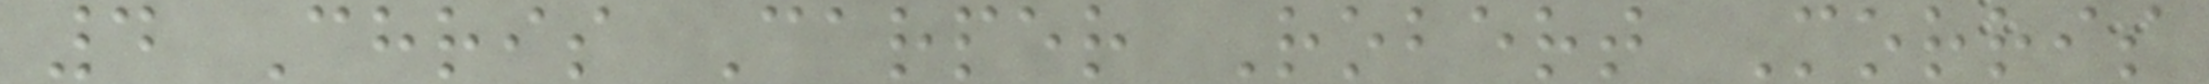4 Chris Carper Robert Morris
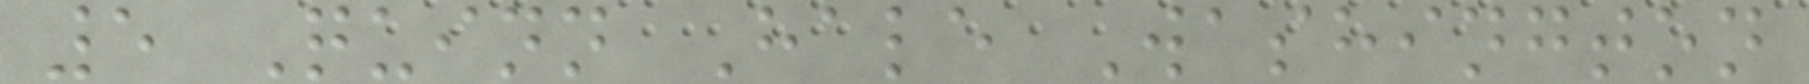5 Quinn Hale Washington
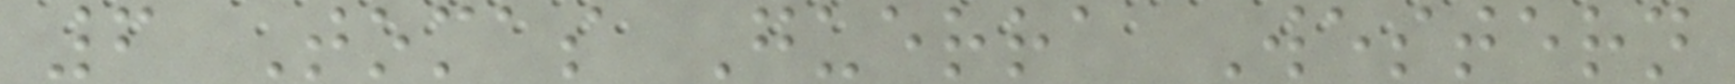6 Tomas Guerra Western
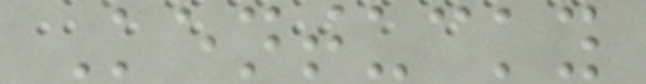Kentucky
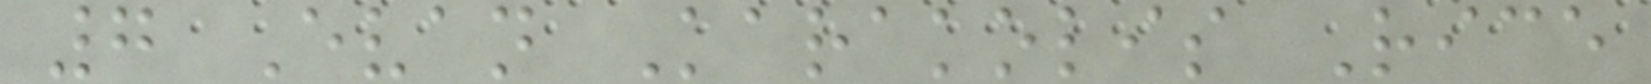7 Evan Karakolis Rice
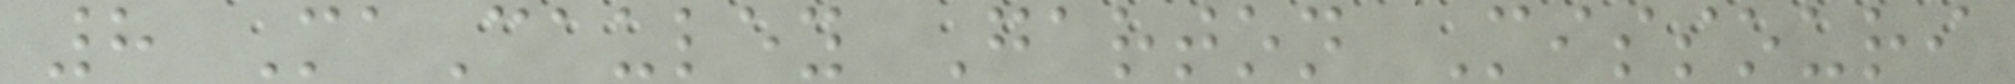8 MaCauley Garton Missouri
